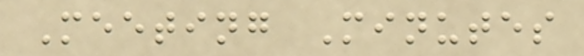Meeting Minutes
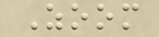Zoom
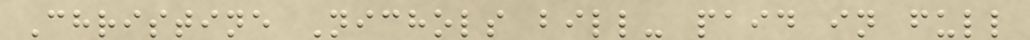Christine Nichols bill- paid in full
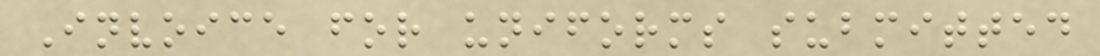Invoice for uniforms submitted
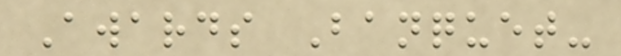Awards Banquet-
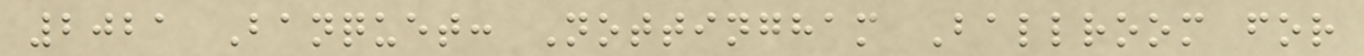2021 Banquet: Nottingham Ballroom for
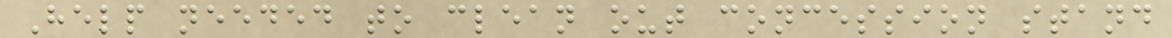Help needed to clean out concession stand
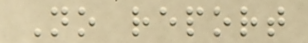No report
